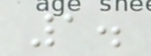1.
